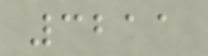3211
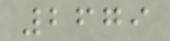2679
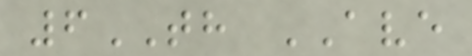6TH AVE
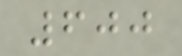600
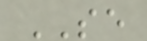SE
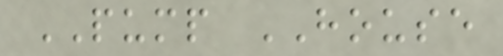PUMP HOUSE
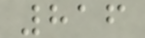816
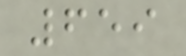659
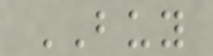BUY
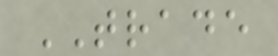TRADE
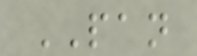PAN
